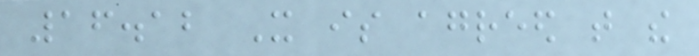16.12 It is agreed that the
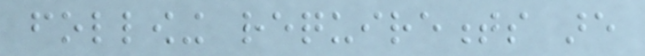following requirements are
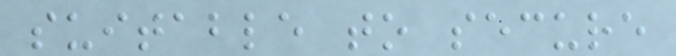suitable to secure
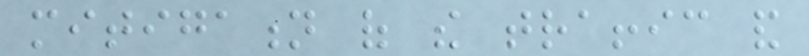mitigation of the traffic and
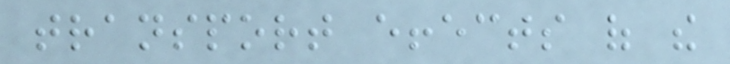transport effects of the
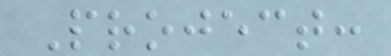Project:
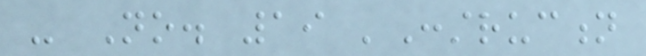- No. 19 'Construction
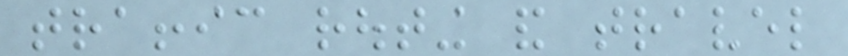traffic routing and travel
